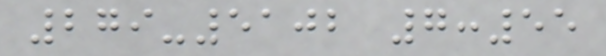279-5102 7:55
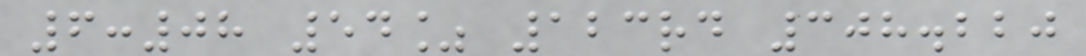6:08 54% 123rd 308.220
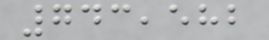743,582
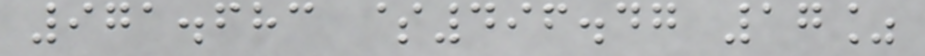971.683 $496.47 17%
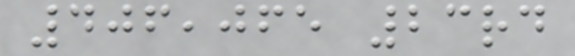406,065 23rd
